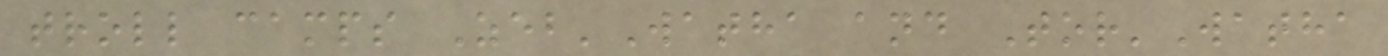troll camps Zeb'Watha and Tor'Watha
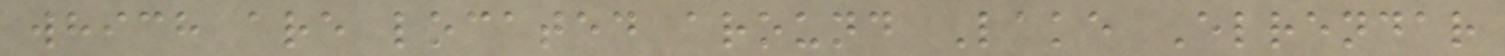which are located around Lake Elrendar
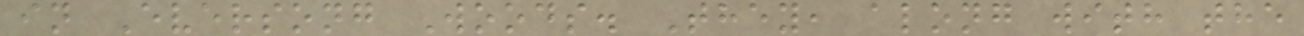in Eversong Woods. They, along with the
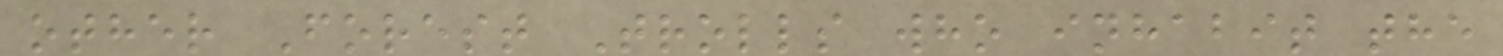other Forest Trolls who inhabit the
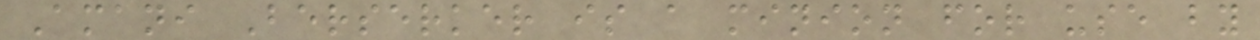Amani Berserker is a minion for use by
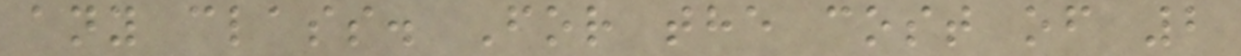any class. For the cost of 2
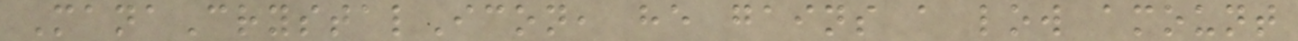ManaCrystalIcon, he gains a low amount
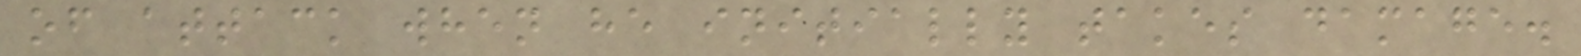of attack when he initially takes damage.
